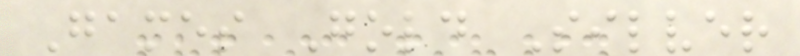Games Gold Silver
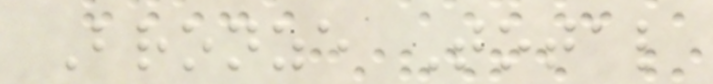Bronze Total
